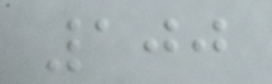100
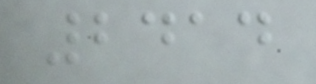2414
